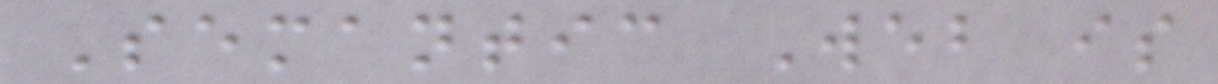Semantic Web is
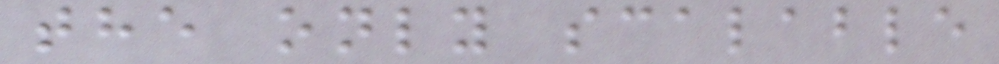the only scalable
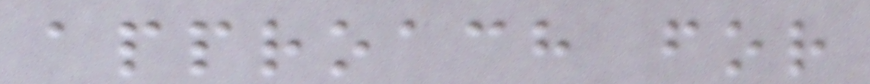approach for
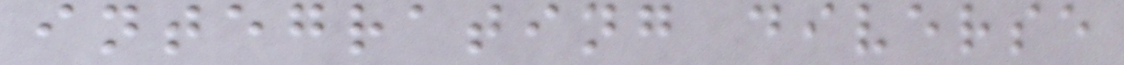integrating diverse
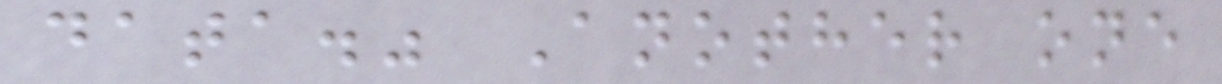data." Another one
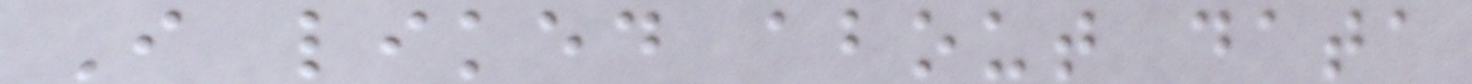I liked about data
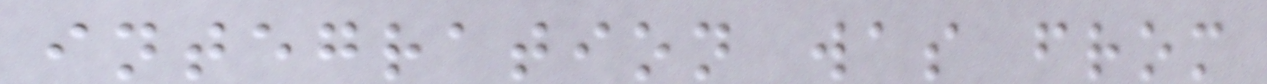integration was from
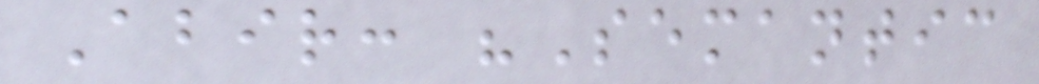Abir: "Semantic
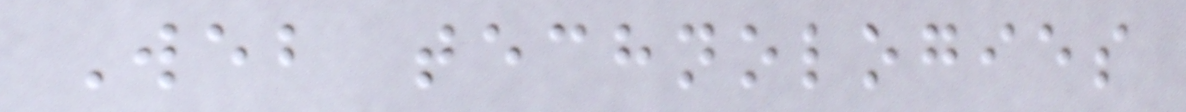Web technologies
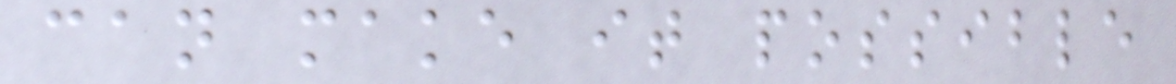can make it possible
